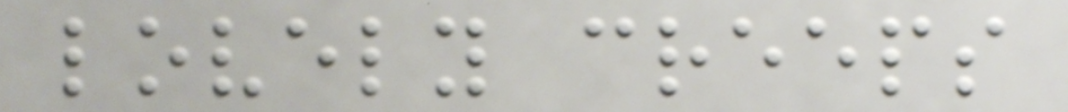lovely creeps
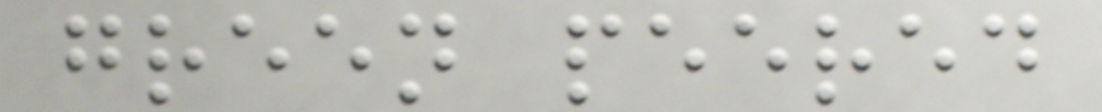green peered
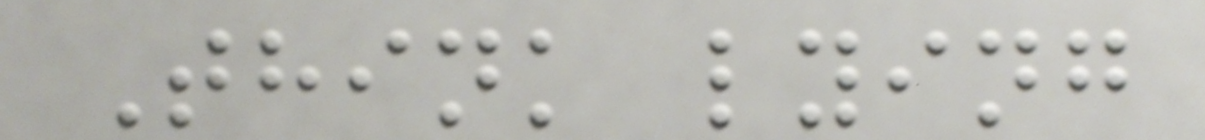Think lying
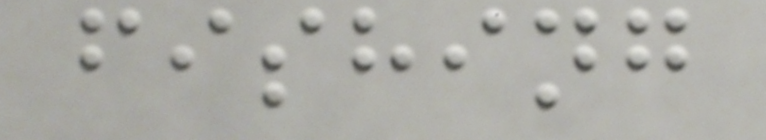fishing
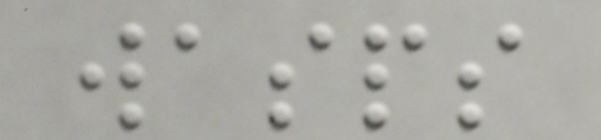wasps
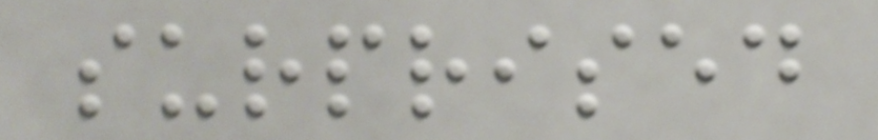surprised
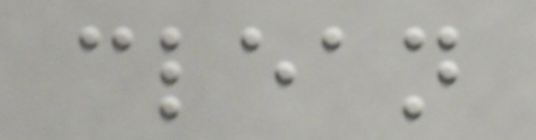clean
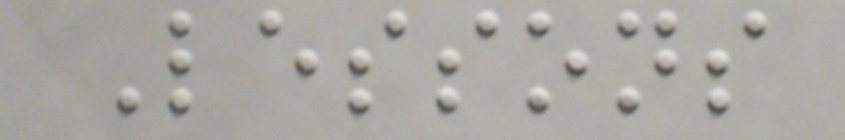Lessons
